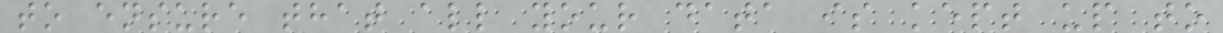to ensure that all your data is kept up to
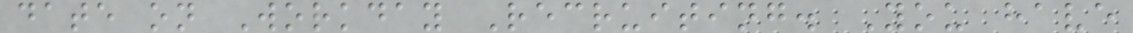date on Workday Recruiting. You have
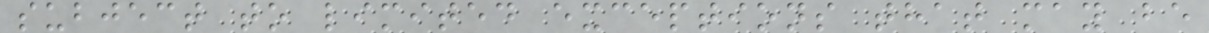subject to limited exceptions that may be
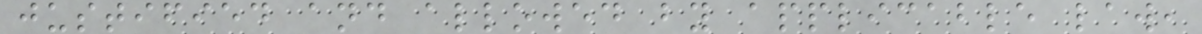justified and allowed by applicable law,
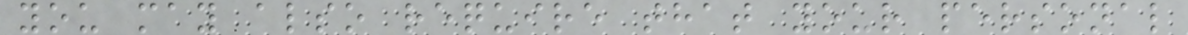you may also require that your personal
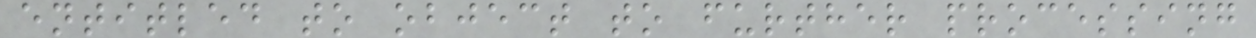entitled to object to further processing
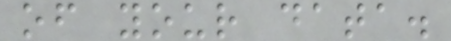of your data.
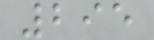295
